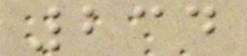234
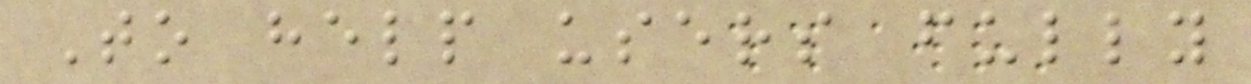To help users fully
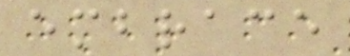embrace
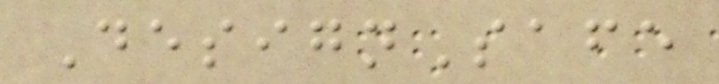DesignSafe
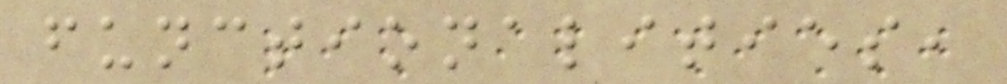functionalities,
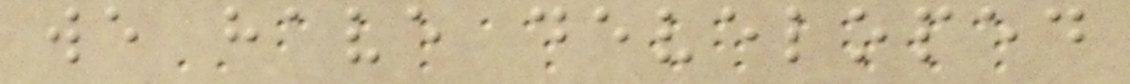we have developed
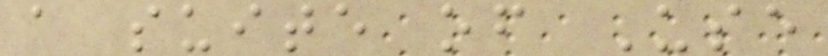a suite of Use
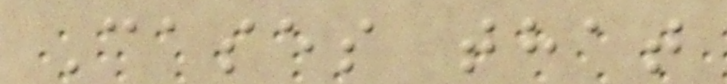Cases that
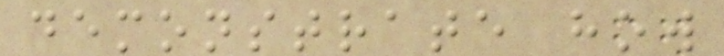demonstrate how
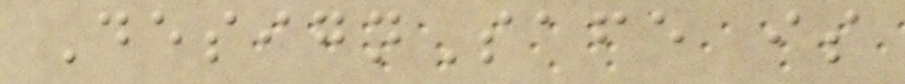DesignSafe is
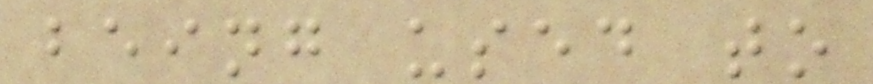being used to
